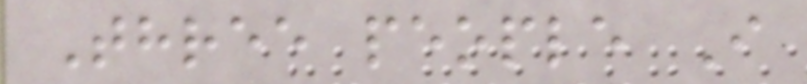Three people I
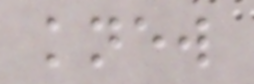knew
